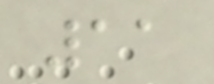11
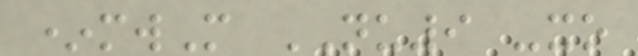*mwM NU9 -xo
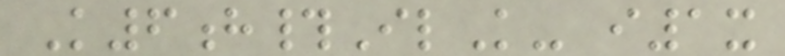K6h#IlK- i1x
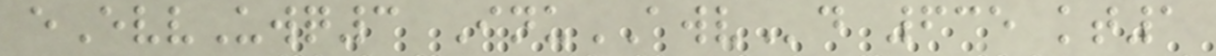eEvvUwq3 InuAWVd 635 kt1
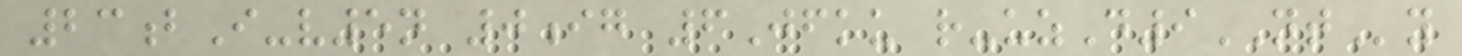23bI-v5n 0ig 6Jfku r-uzD9NTy
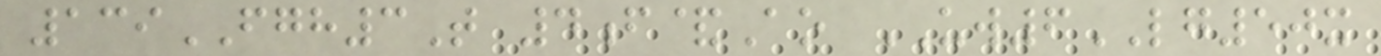139FGH3T 4f&Ao UW6LG50x
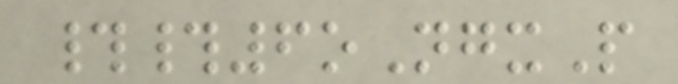##6oNgxP
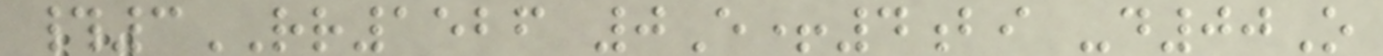#3RR1526 0E+4bi -d00O
